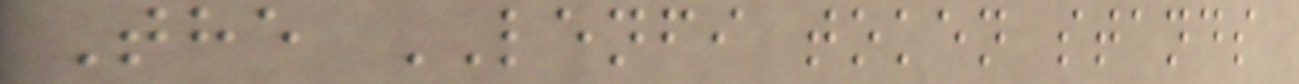The LENFI token stands
